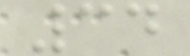34
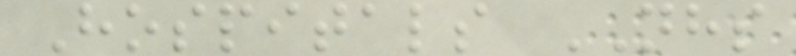Hospitals NHS
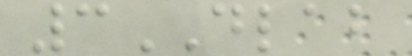3DLAB
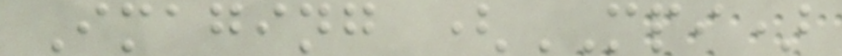Imaging (MPI)
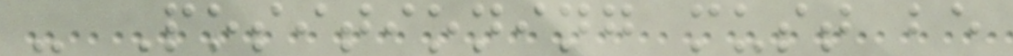- Positioning must be
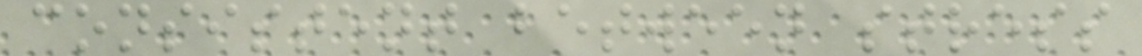consistent between stress
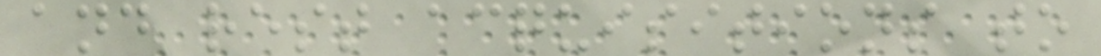and rest acquisitions to
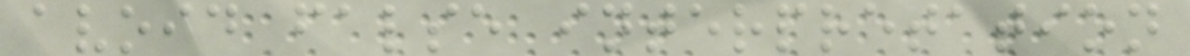avoid false interpretation
